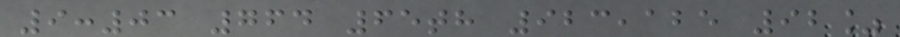9:03 764 65th 923,125 92%
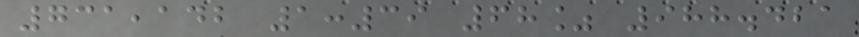731,142 1:39 68% 988.421
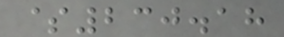$230.18
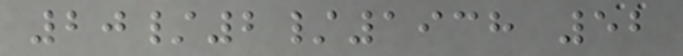20/2/1938 52
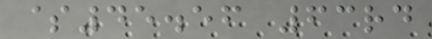$45.56 63rd
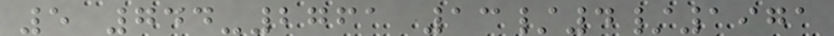5 744-2761 13/4/1971
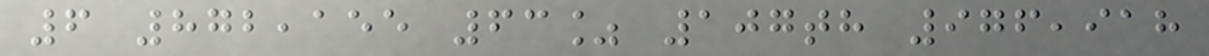6 872,155 63% 107th 976,918
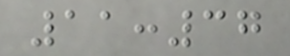11:37
